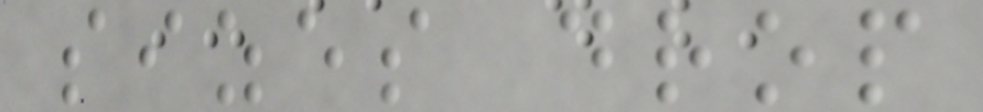sizes drop
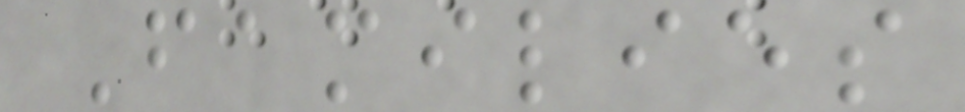Families
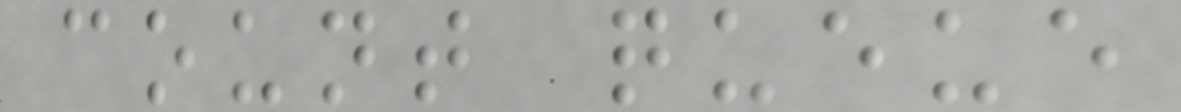count queue
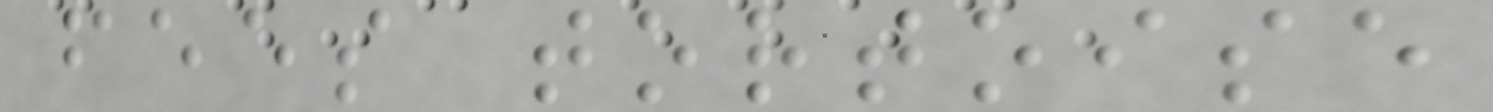fees tortoise
